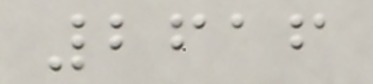2616
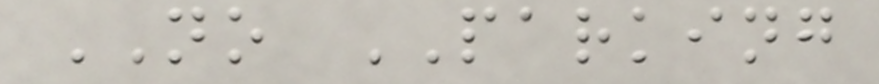NO PARKING
